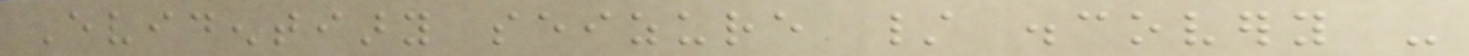Evidentiary seizure / discovery -
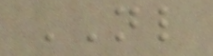NL
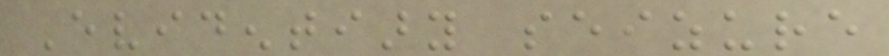Evidentiary seizure
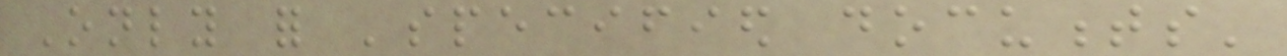Only for 'specified documents'
